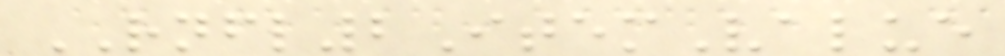RNFL2ItemValue
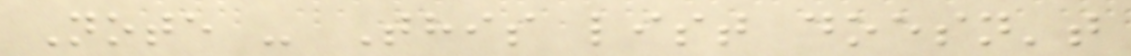Note - This list doesn't
